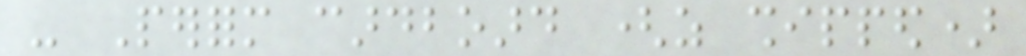- Perform cardboard (as shipped)
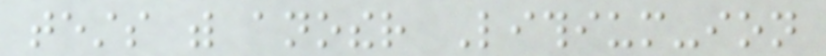tests with another Lithium-ion
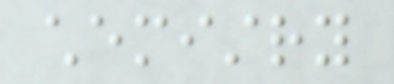chemistry
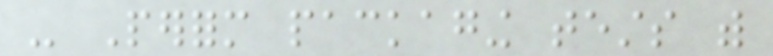- Perform packaging tests with
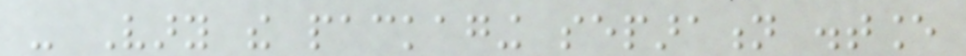- Vary the packaging separation distance
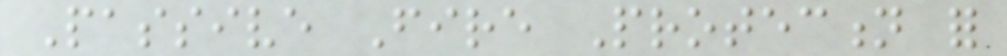Passive Fire Protection for
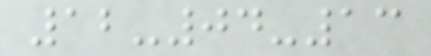12-04-13
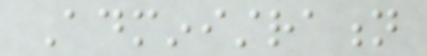Administration
